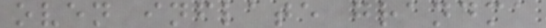oven inflate grandma
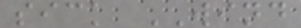sick WIND
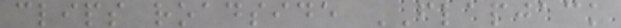clips roadside FLAPJACK
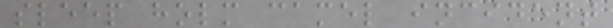sleep holm camel incident
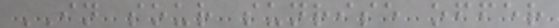IN sour sunrise offer
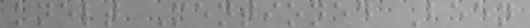knelt Mentioned Been
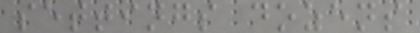settings dozens
